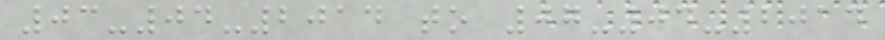03-04-2014 to 07-04-2014
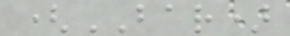(BAR)
